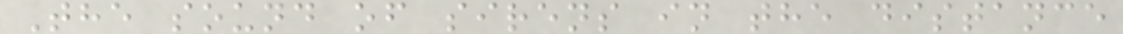The sound of sirens in the distance
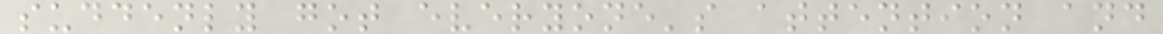suddenly got everyone's attention and
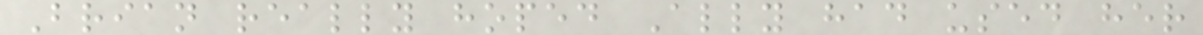Brian really hoped Ally had used her
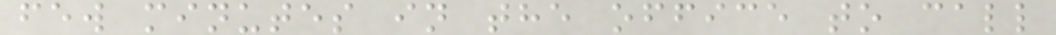few minutes in the office to call
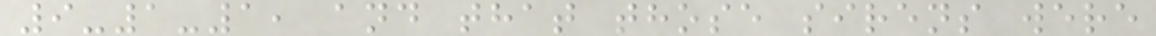9-1-1, and that those sirens were
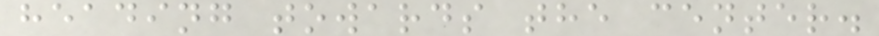heading towards the center.
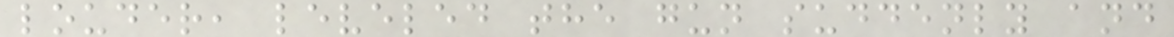louder, leveled the gun suddenly and
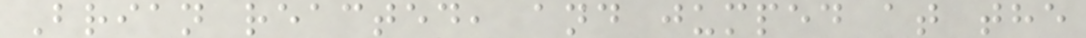Brian reacted, and jumped at the
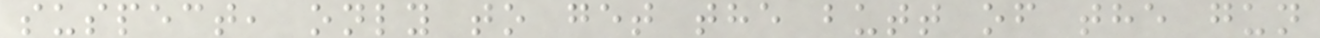suspect, only to get the butt of the gun
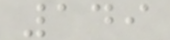149
